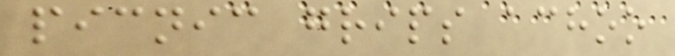picnic grips achoo
